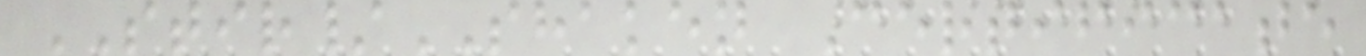STIR/SHAKEN Certificate
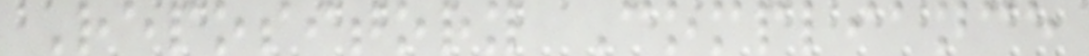Repository Compliance
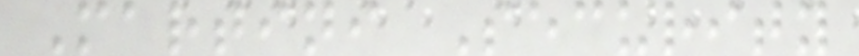Martini Security
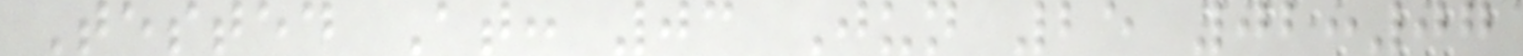Tested At: 03 Jun 25 02:07
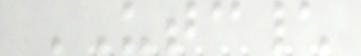UTC\
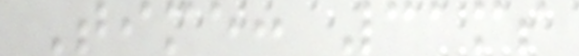Time: 31ms
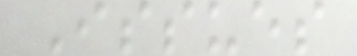Issues
